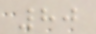80
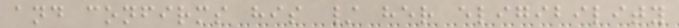and confirms his / her eligibility
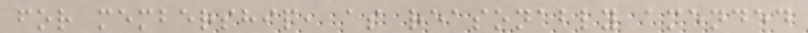for membership, as reasonably amended
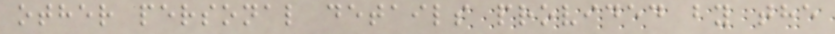other personal details provided by the
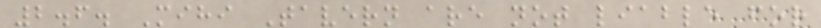2.6. Mihi Tavern are not liable for
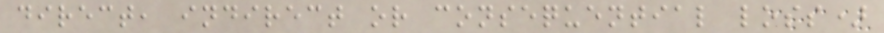direct, indirect or consequential loss)
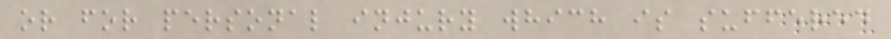or for personal injury which is suffered
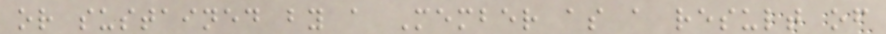or sustained by a Member as a result of
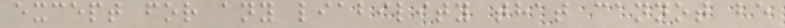except for any liability that cannot be
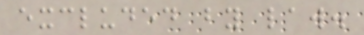excluded by law.
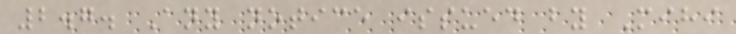2.7. Any notice issued by Mihi
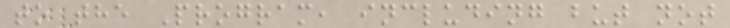to the Program, including but not
